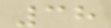38
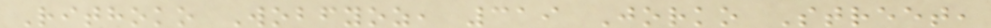Rithoko Wobfyoz, 319 Jorko Street,
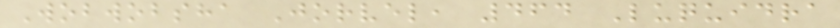Wobwobsha Jorvel, 464 Luquidra
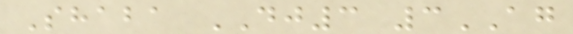Shaba DJ3 3AG
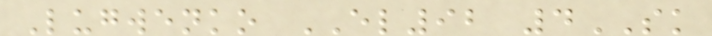Lugwenko EL92 4SK
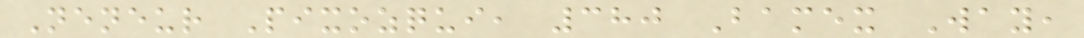Neneur Pixozqui, 380 Bamex Way,
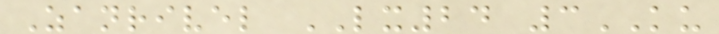Zanrivel LX24 3KU
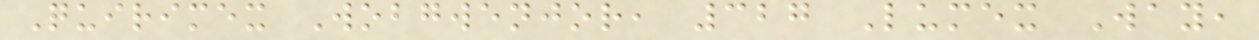Quirimex Wobgwenjor, 327 Lumex Way,
